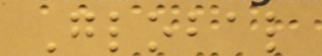Global
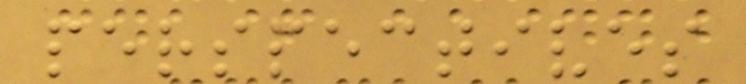perspectives
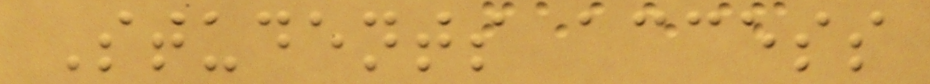Students access
